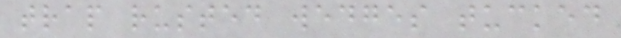trap rusted wedges tucked
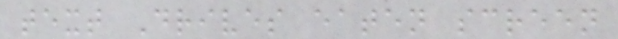text Drives eaten screen
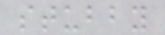stubby
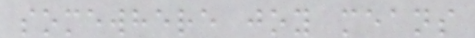somewhere joy means
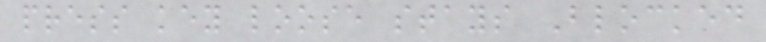press key loose stays Blocked
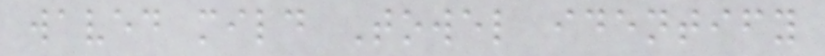waved mild Towel identify
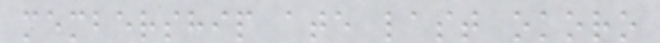membership ate last okoro
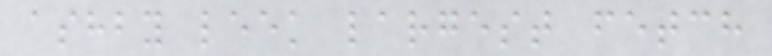ashby leek largest fetch
